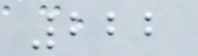222
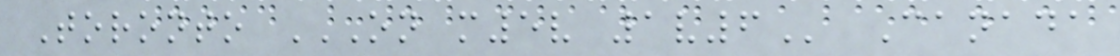Toronto ON M5V 1V6 Canada
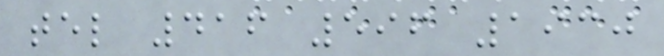tel 416 596 1930
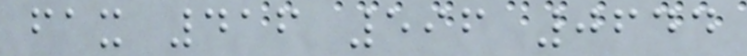fax 416 596 0644
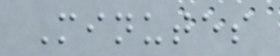Minutes
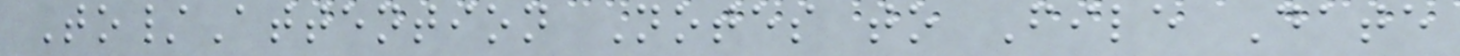To/Attention Notes to File Date
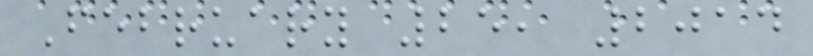February 25, 2014
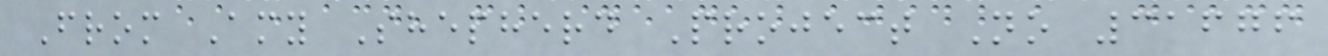From Amy Shepherd Project No 31676
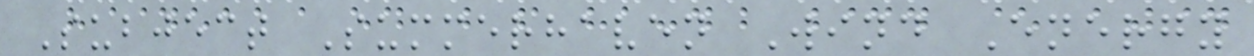Subject Summerhaven Wind Energy
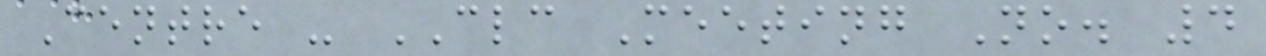Centre - CLC Meeting No. 4
